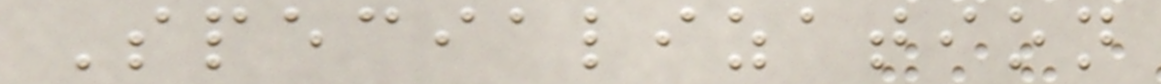Specialization
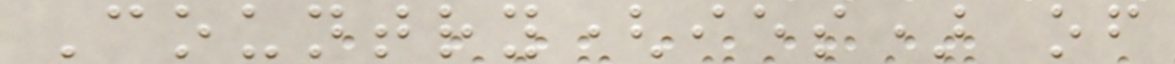Country(ies) of
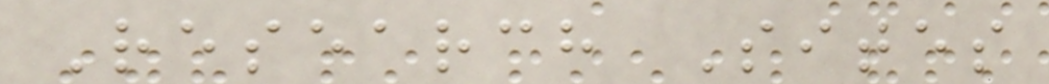Research Sites
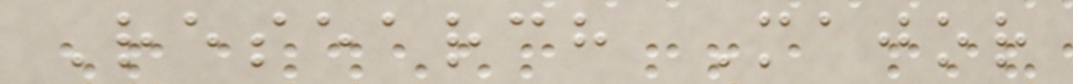Research Major
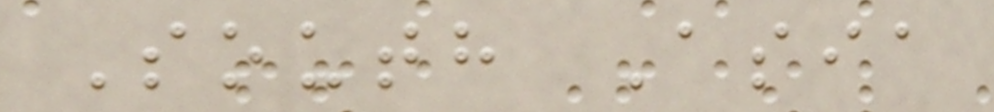South Asia
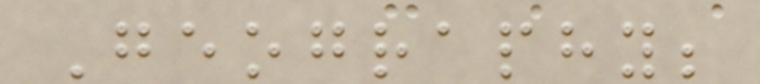Geography;
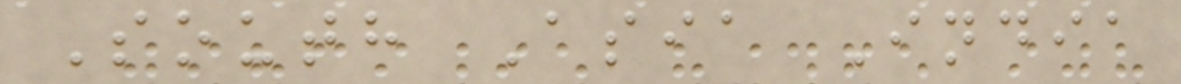South Asia India
